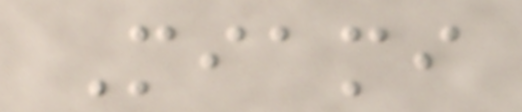Miami
